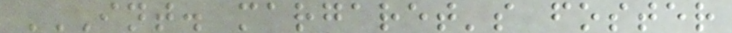INT. MARGARET'S FOSTER
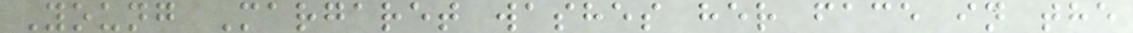Young Margaret washes her face in the
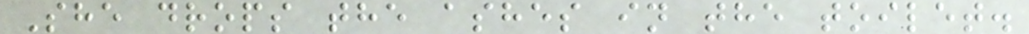She drops the ashes in the toilet.
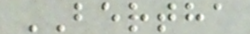BERTHA
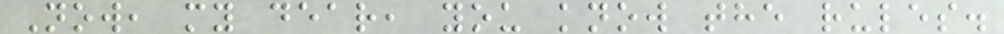Now, my dear, you know the rules.
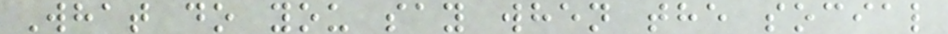What do you say when the social
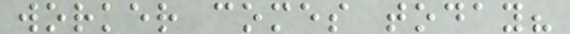worker comes today?
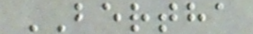BERTHA
